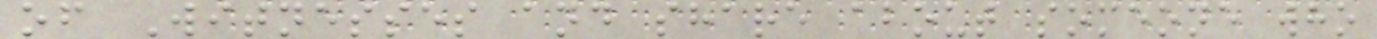of Witnesses and share about someone who
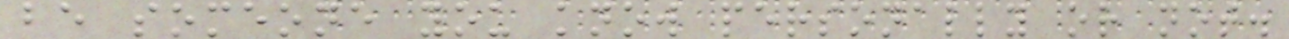be someone you know personally or not.
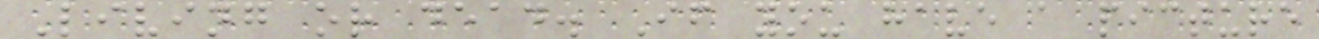Living or dead. If you have a picture
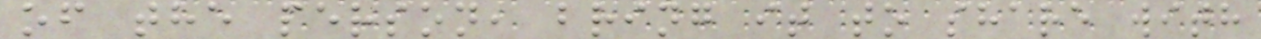of the person, bring it to share with
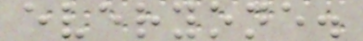everyone.
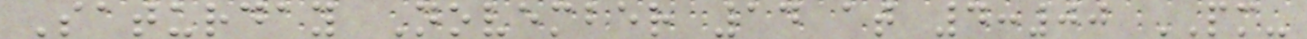Saturday November 14 at 4:00 PM-
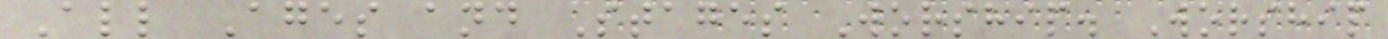All Ages and Stages Worship. Worship
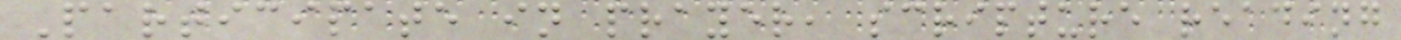Participate in prayer, scripture reading
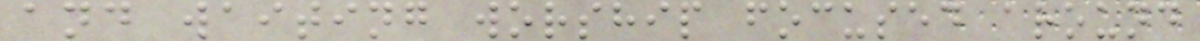and waiting worship focused around
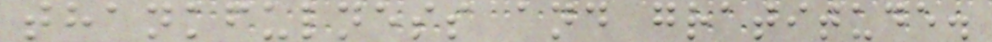thankfulness and gratitude.
